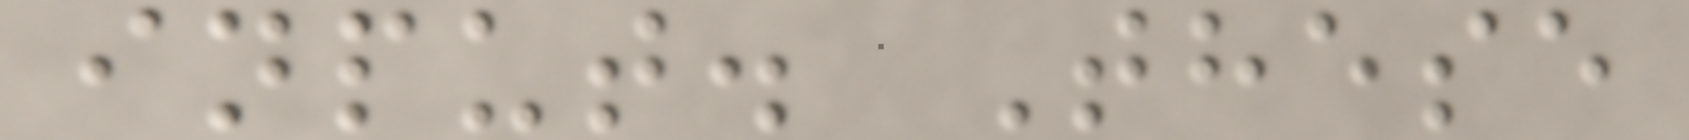input. These
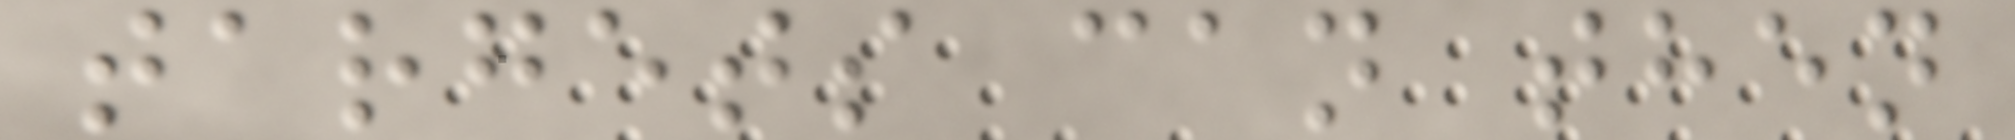targets can then
